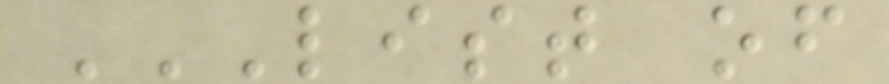LIST OF
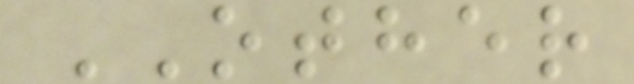OTHER
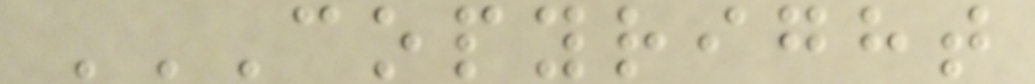COPYRIGHT
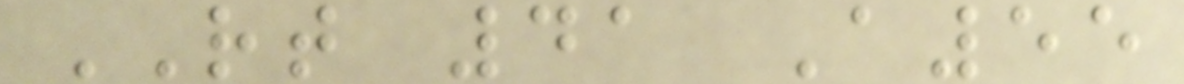RT 41 A55
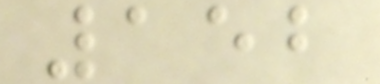152
